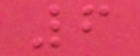6
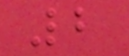2
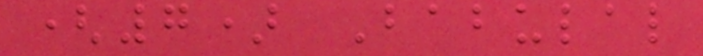(7) Babulal
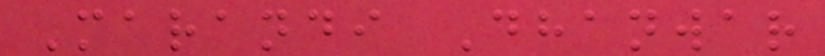Marandi Dhanwar
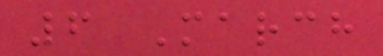6 March
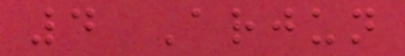4 Arjun
